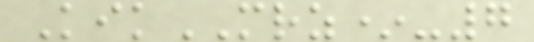KikMRZ*-7
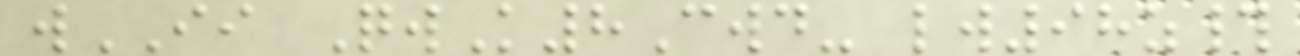wII QwK8Cwd- lw98z#
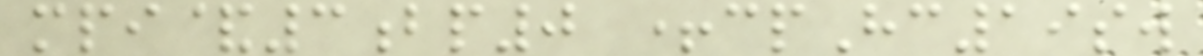mpi&3bp0 +cpHc19sw
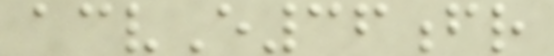acvE36fr
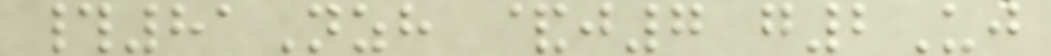#81Nzh &j7 g2Uj
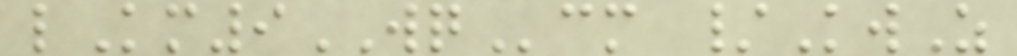lKm9WQcm /KwZ
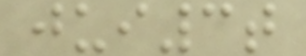jui3t
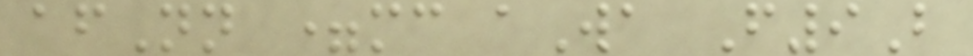afNn =mc aWa F9B
